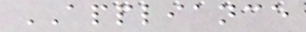APPLIANCE
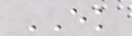EK
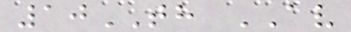10TH AV
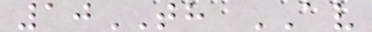10TH AV
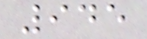945
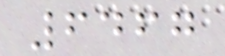6467
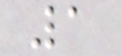1
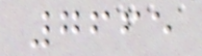7665
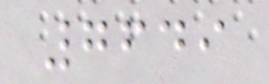7649
